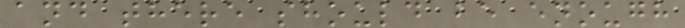and there should be enough
